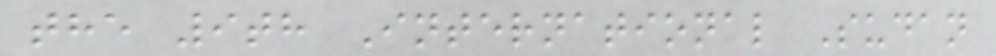the 9th International Sudan
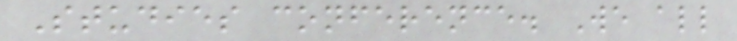Studies conference. We all
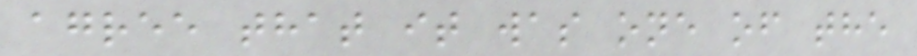agree that it was one of the
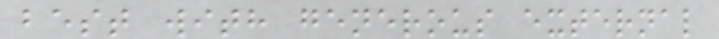best with generous external
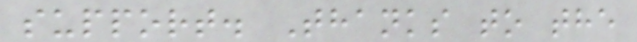support. Thanks to the
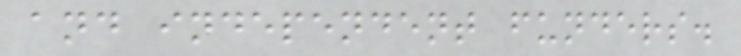and independent funders.
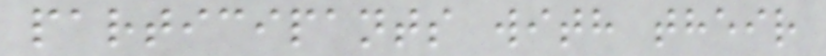participants with their
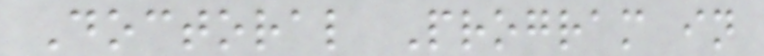Doctoral Program in
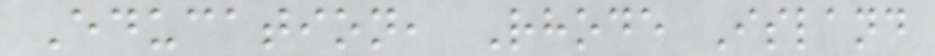Education, Rhode Island
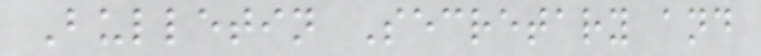Bulletin Secretary and
